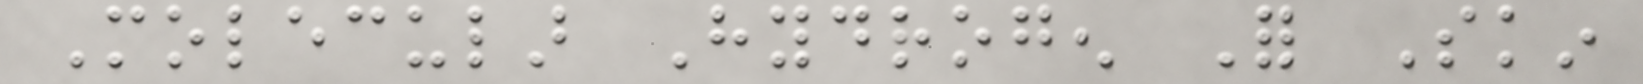Molecular Hydrogen For Skin
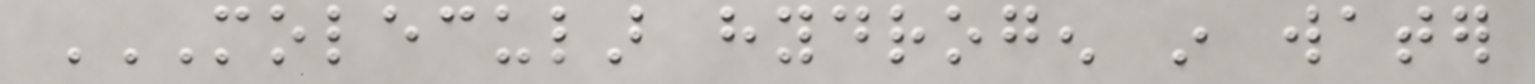MOLECULAR HYDROGEN IN WATER
